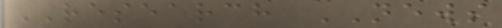RESEARCH NEWS
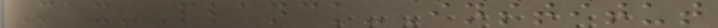Max-Planck-Institut
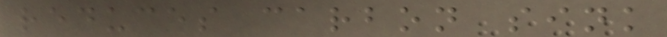reduces carbon sink
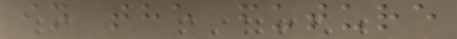in the future
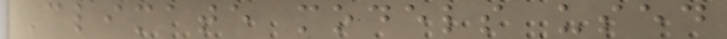Climate models used
